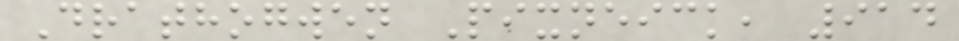Drathogwen Pixneick, 914
